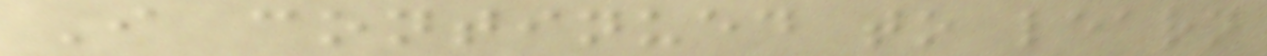I continued to learn
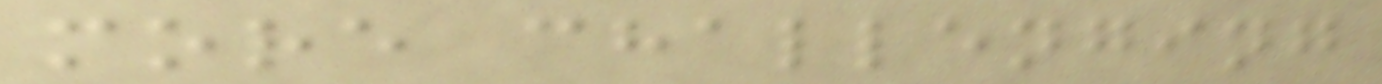more challenging
